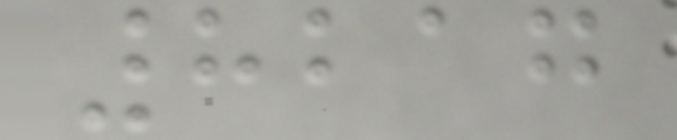8217
